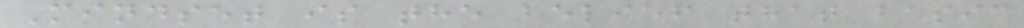Mindset is the belief that basic
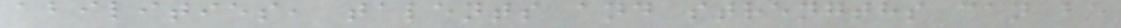abilities, talents and strengths can be
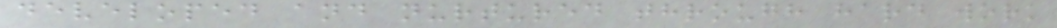developed and nurtured through hard work
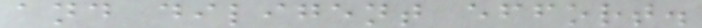and diligent effort.
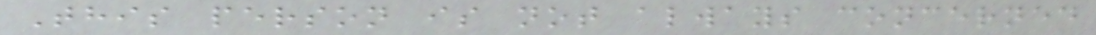This person is not always concerned
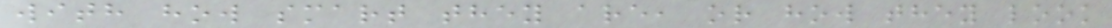with how smart they are, or how they look
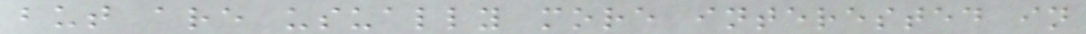but are usually more interested in
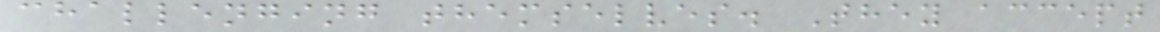challenging themselves. They accept
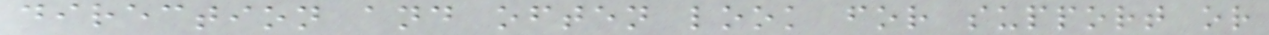direction and often look for support or
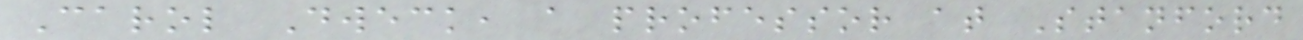Carol Dweck, a professor at Stanford
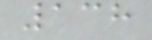138
